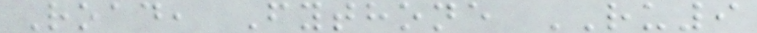Road, Fythone RU9
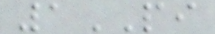1PI
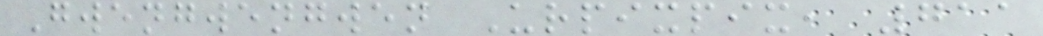Gwengwengwen Urpixpix, 711
